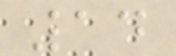14
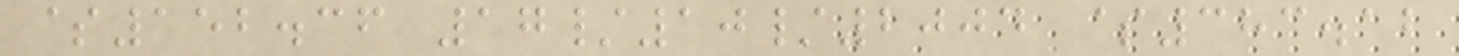$152.36 17/10/2004 $383.12
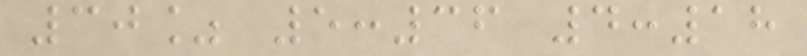30% 5:36 4:18
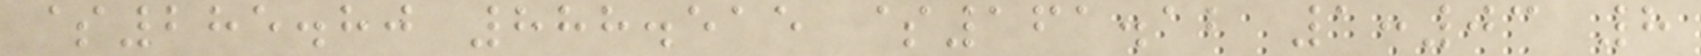$285.80 888.515 $161.12 1:03 8
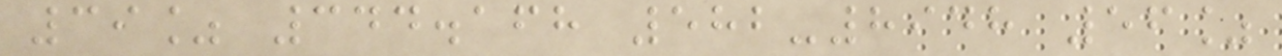39% 344.168 582-8948 56%
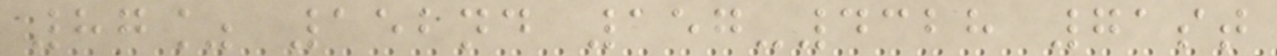87% 152nd 157-4328 71st
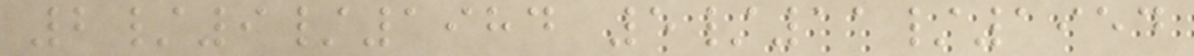2/9/1984 5/11/1954
